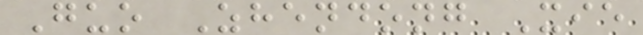Guo Zhendong Xie
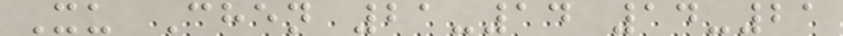Xu Chen 21-14 14-21
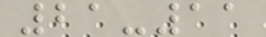21-11
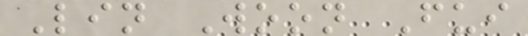Lin Woon Fui
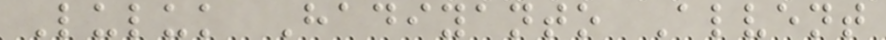Luluk Hadiyanto Alvent
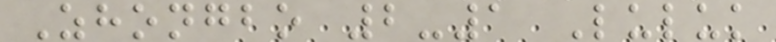Zhongbo 2-1 Luluk
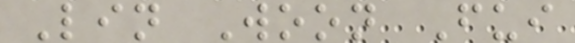Lin Woon Fui
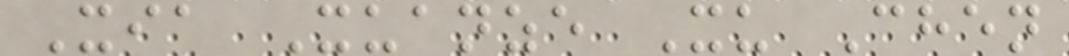Xia Xuanze Xu Chen
